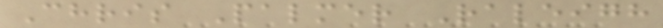Chris Palmer Raleigh
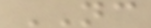NC
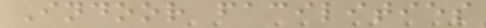Indoor facilities
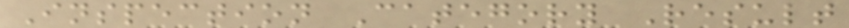Inspection Category Result
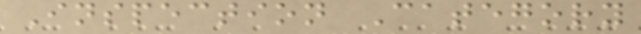Inspection Category
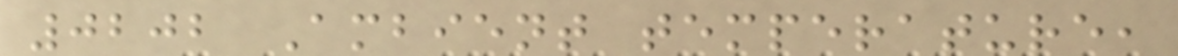0202 Ambient temperature,
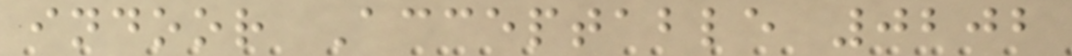indoor Acceptable 0202
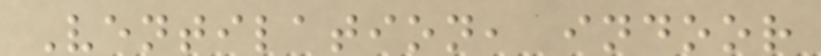Ventilation, indoor
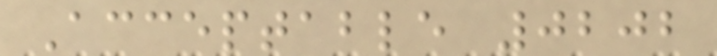Acceptable 0202
